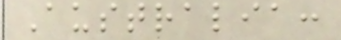Australia:
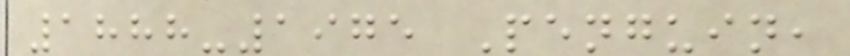1888-1975 Penguin,
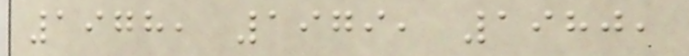1978, 1979, 1980,
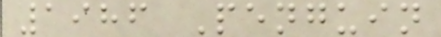1986 Penguin
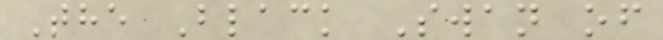The Black Swan of
